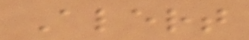Alert
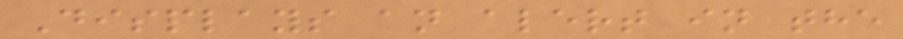Displays an alert in the
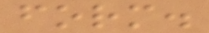form.
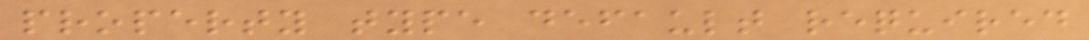property type default required
